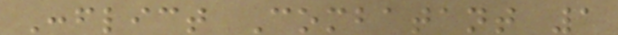Conflict Combatant 1
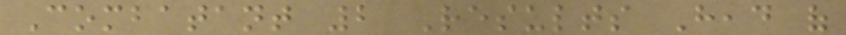Combatant 2 Results Head of
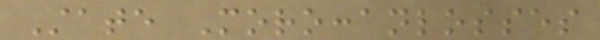State Moroccanlosses
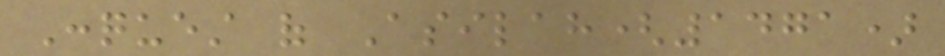Conquest of Asilah(1471)
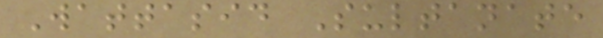Wattasid Sultanate
